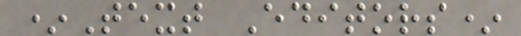*Text Editors*
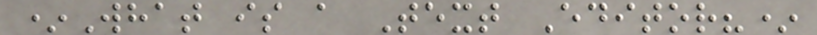*What is a Text Editor?*
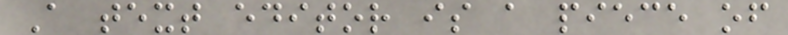A text editor is a piece of
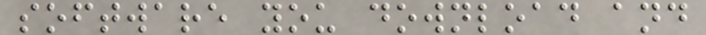software you download and
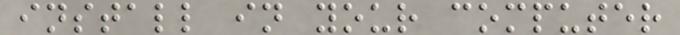install in your computer
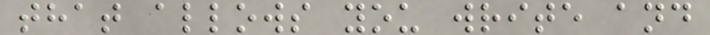that allows you write and
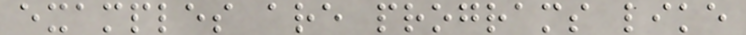examples are programs like
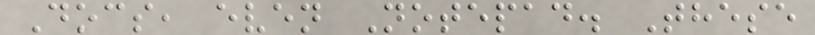Docs, even Notepad. These
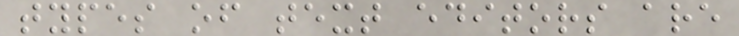types of text editors are
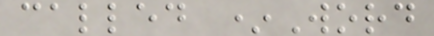called *Word
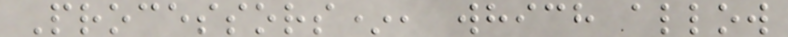Processors*, which allow
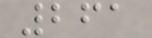261
